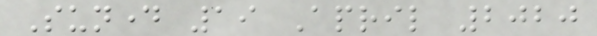Sunday 19 April 2020
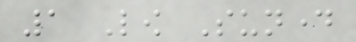1 Low Sunday
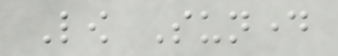Low Sunday
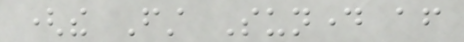(the First Sunday after
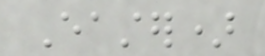Easter)
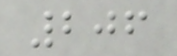206
